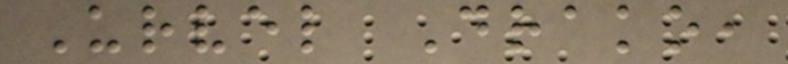Urvel Drako,
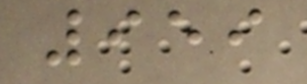959
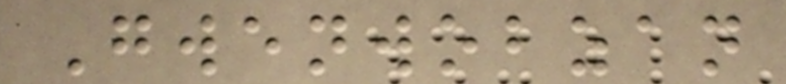Gwenwobzan
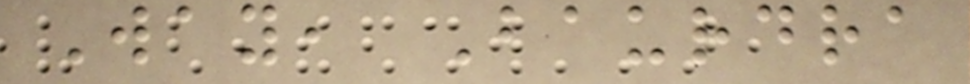Way, Baurdra
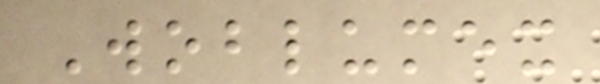Woblumex
